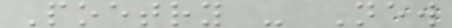Poetry - New
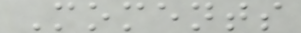Moments
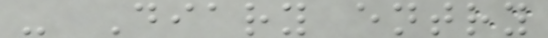- Diary entry
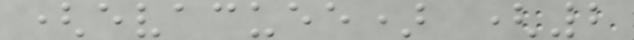(evacuee) (2
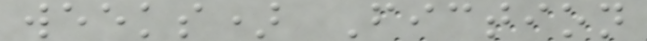weeks) Fiction
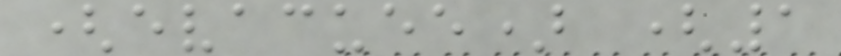(evacuee) (1
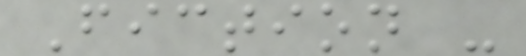Fiction -
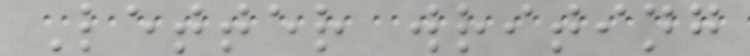Letter writing
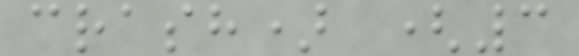crash) (3
